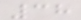38
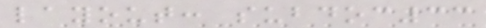layout: subdoc33
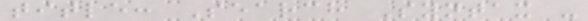title: Search Syntax -
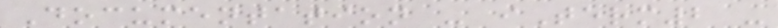Documentation - iTerm2 -
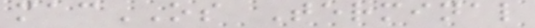macOS Terminal
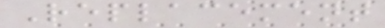Replacement
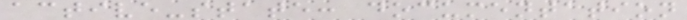active-state: documentation
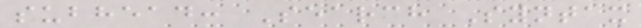subhead: Search Syntax
